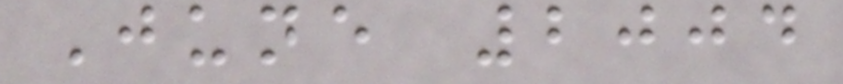June 2004
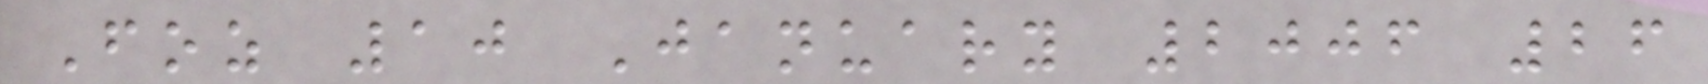Foz 10 January 2006 26
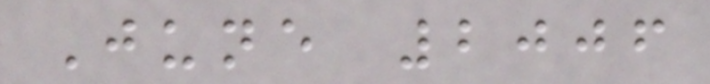June 2006
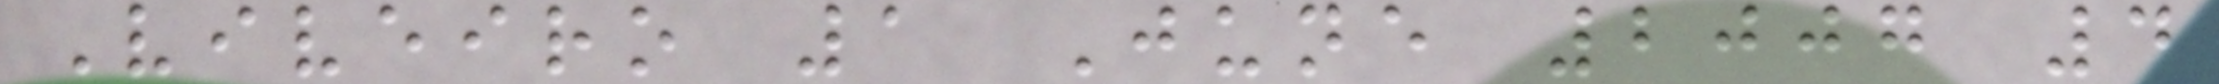Viveiro 1 June 2007 4
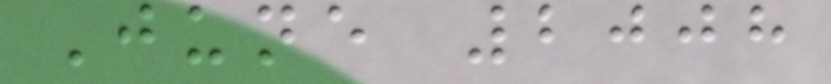June 2008
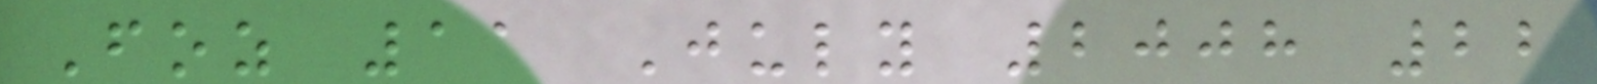Foz 11 July 2008 22
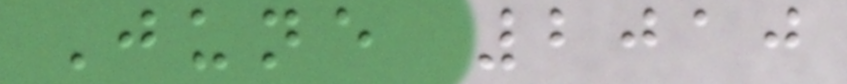June 2010
